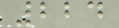224
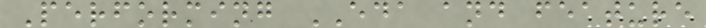Performing EDA and feature
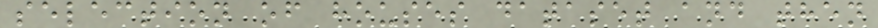selection of houses dataset and then
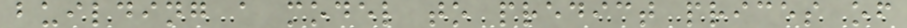building a model to predict prices of
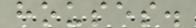houses.
